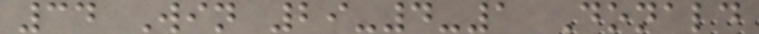34 Win 29-4-1 Donald
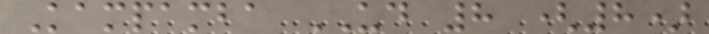Kampamba UD 8 (8)
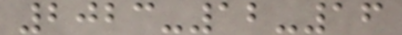2023-12-16
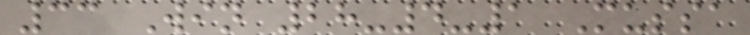33 Win 28-4-1 Mussa
